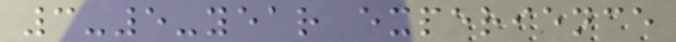3-5-year experience
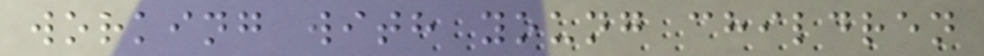working with young children
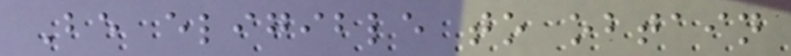Be eligible to obtain
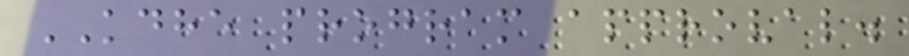KDHE program approval.
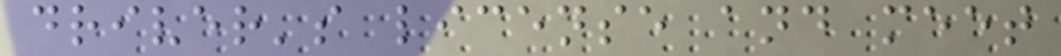driver's license and meet
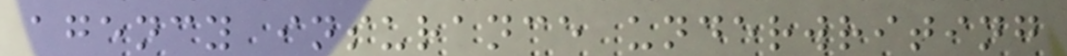agency insurance underwriting
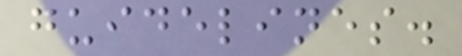guidelines.
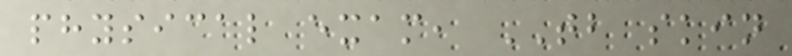physical exam, TB skin
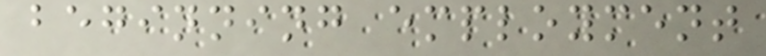beginning employment
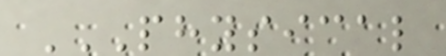PHYSICAL
